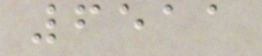6511
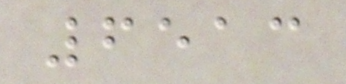6513
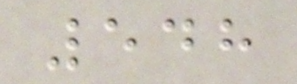548
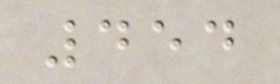454
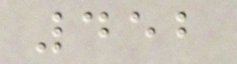452
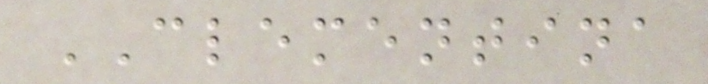CLEMENTINA
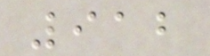912
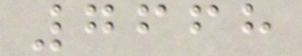7668
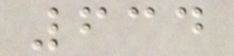634
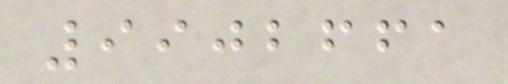9902661
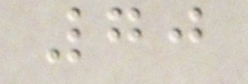70
